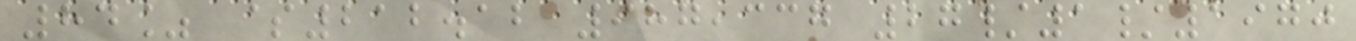84% $212.12 987,337 27/1/1970
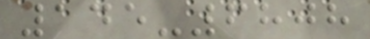145-6808
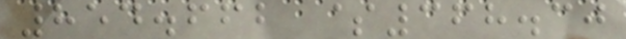854.662 $368.30
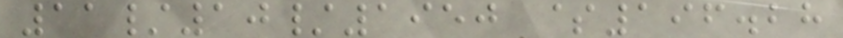11/10/1950 $196.28
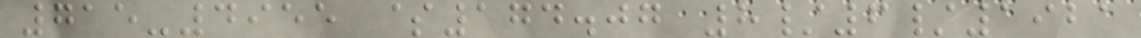715-4955 $174.07 8/6/1921
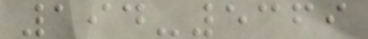194-5369
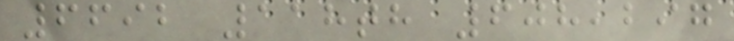6692 118th 608,297
